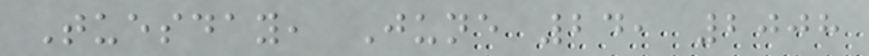Tuesday, June 24, 2008
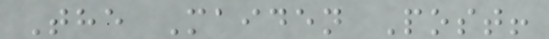The Maiden Post!
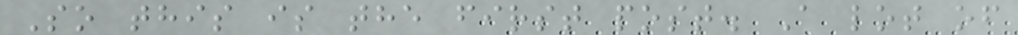So this is the first post. A lot of
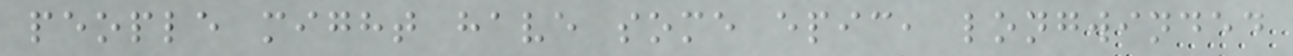people might have some epic, longwinded
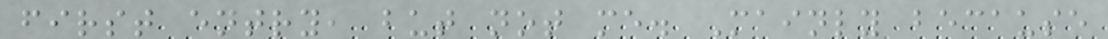first entry, but not me. Mainly because
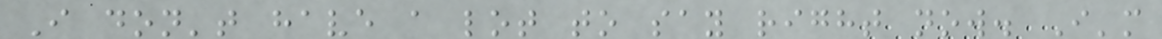I don't have a lot to say right now. I'm
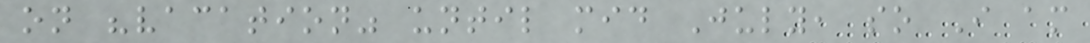on "vacation" until mid July, so I am
